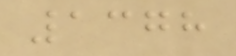1378
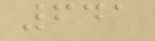641
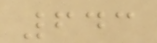643
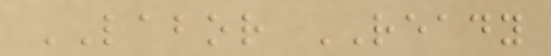LABOR READY
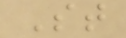St
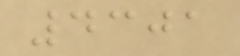4301
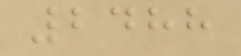2488
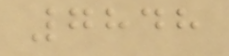7848
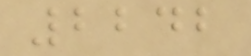2242
